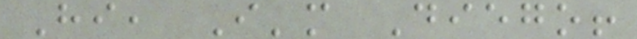Hi, I'm Diego!
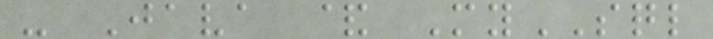- Java & MySQL
